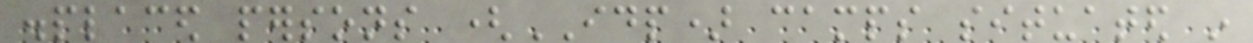displaced persons (IDP) camps situated in
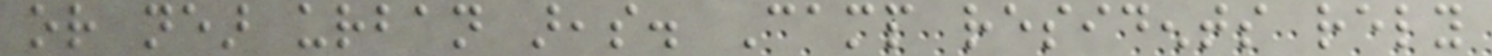or near urban areas. Camp residents rely
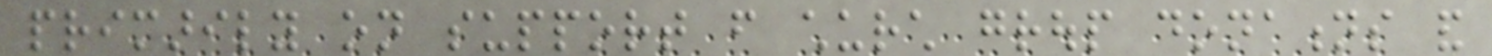primarily on support from church group donations and
